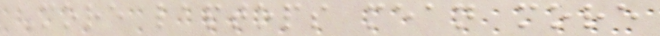More laptops mean more
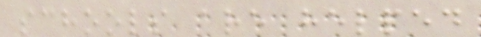schools are helped
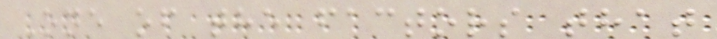One of the factors that
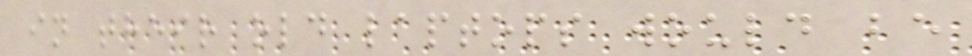in their old laptops would be
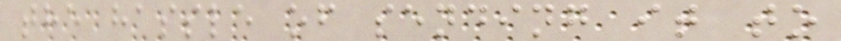the hassle of sending it to
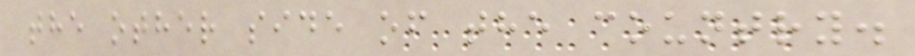the other side of the country.
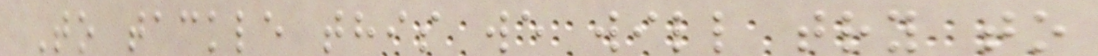To tackle this we will try to
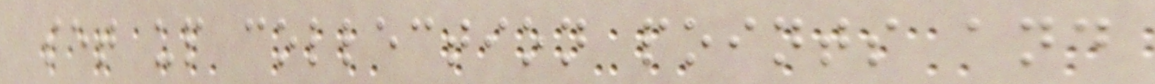set up collection points and
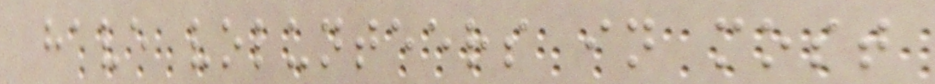have volunteers in most
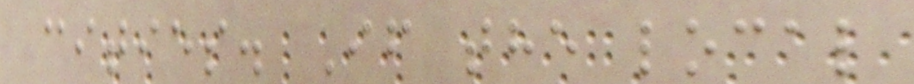cities. If the local
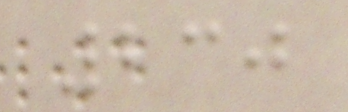230
